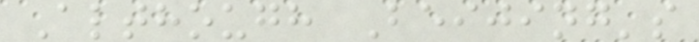Although Beijing's
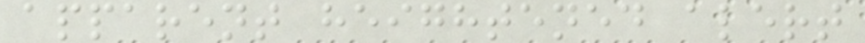apparent heightened alert
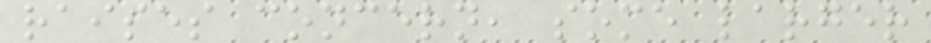raises concern, some larger
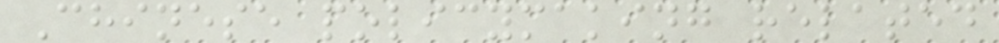Chinese policymaking related
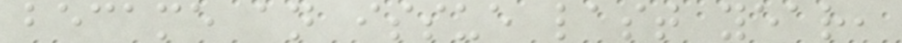became an issue last year,
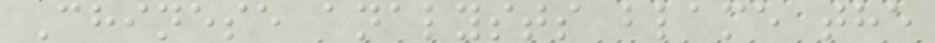Chinese analysts blame the
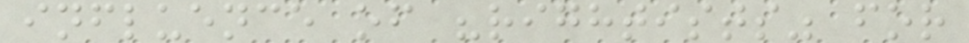influence of "rightists" for
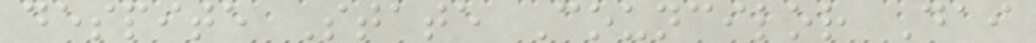despite State Councilor Dai
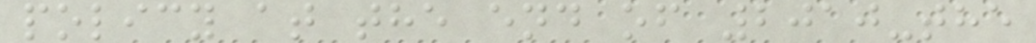policy at the end of 2010-the
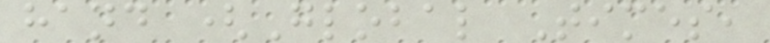hand (Global Times,
